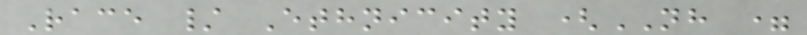Race / Ethnicity (NH =
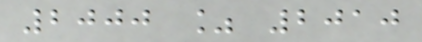2000 % 2010
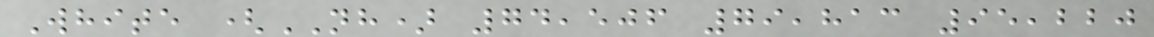White (NH) 74,506 79,813 95,220
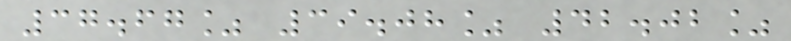37.67% 39.08% 42.02%
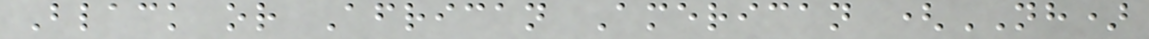Black or African American (NH)
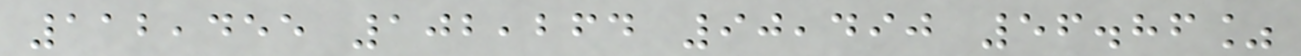112,455 102,264 90,490 56.86%
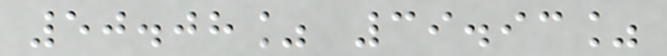50.08% 39.93%
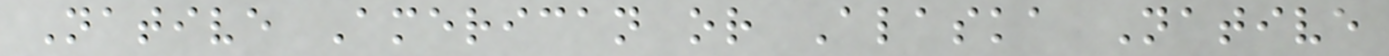Native American or Alaska Native
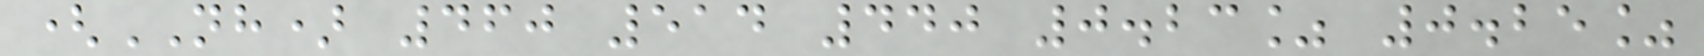(NH) 460 514 440 0.23% 0.25%
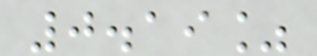0.19%
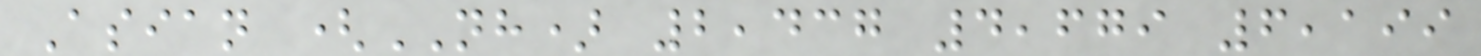Asian (NH) 2,437 4,679 6,199
